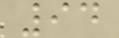94
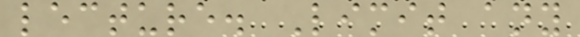lecture. Limit any
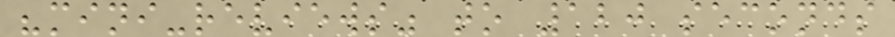"mini-reviews" to 120 seconds
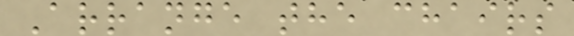Arrange the chairs
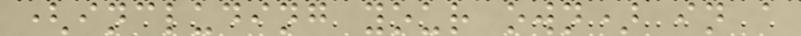(including your own) in a
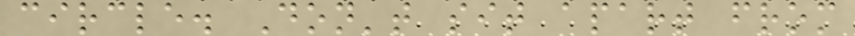circle. Don't sit apart from
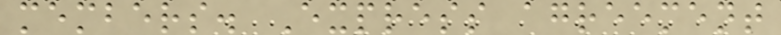members. Express agreement
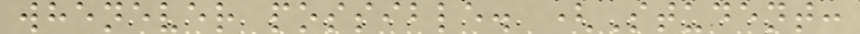whenever possible. (Student:
